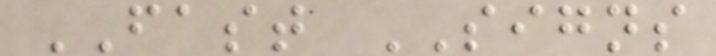FAST SIGNS
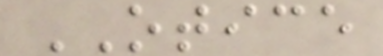OTICE
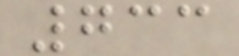733
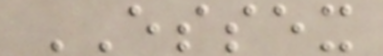ESSEX
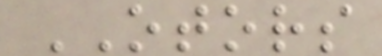OTORS
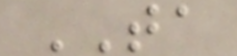TA
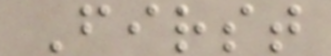First
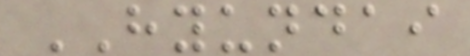HYUNDAI
